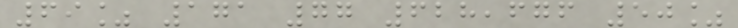69% 171 77 628,676 50%
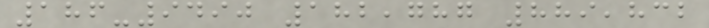186-9490 182,787 889,832
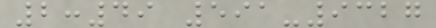2:49 591-9327
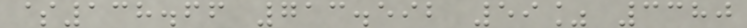$138.66 713.592 59% 3380
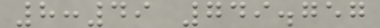8:49 749.757
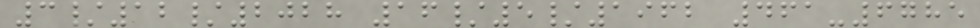3/12/2028 16/5/1962 461-6785
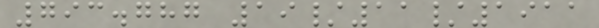793.787 19/11/1911
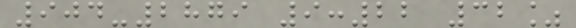904-2879 9:22 32%
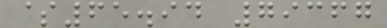$65.94 79367
